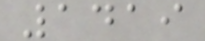1419
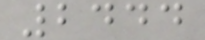2444
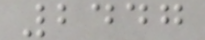2447
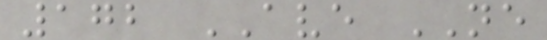172 AVE NE
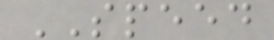SPEED
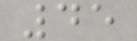45
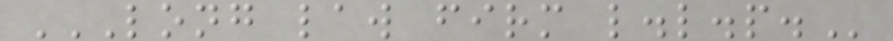LONG LAW FIRM L.L.P.
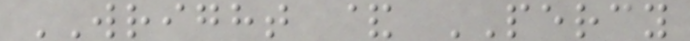WRIGHT & PERCY
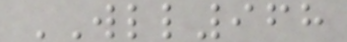WLL968
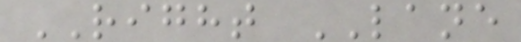RIGHT LANE
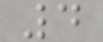4
